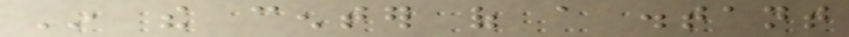In the center of a distant
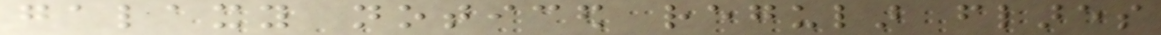galaxy noticed regular flares
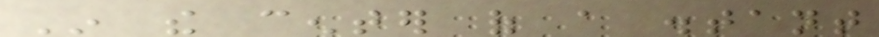In the center of a distant
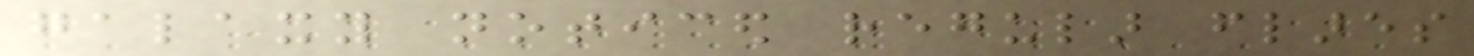galaxy noticed regular flares
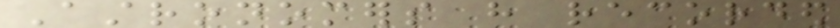Astronomers have recorded
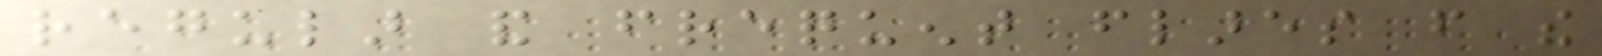regular and frequent flares from the
